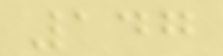147
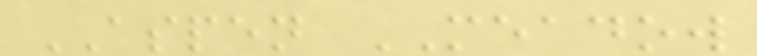ASPEN MEADOW
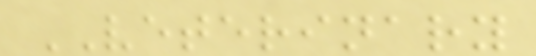VETERINARY
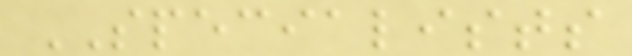SPECIALISTS
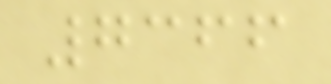7366
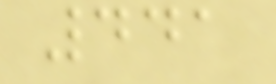441
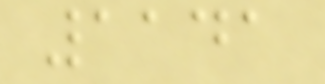1141
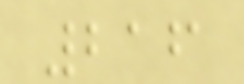216
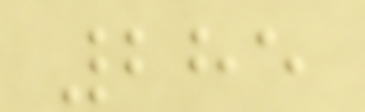285
